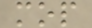mop
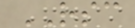RSC
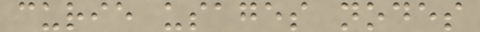curie usages nodes
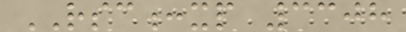RSC:xp 3308
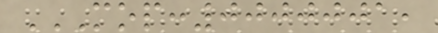MOP:0000001,
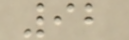92
